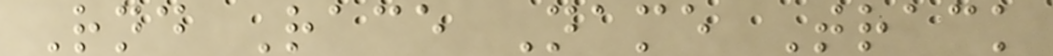Rnd Race Name Track
